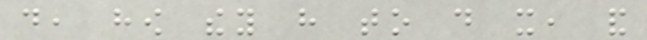do, how they have to do it, and
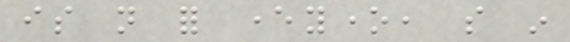is not for everyone, so in
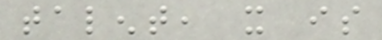talent, it is
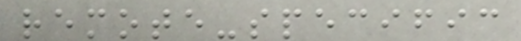remote-specific
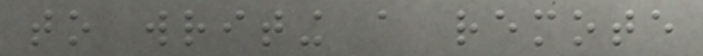to writing a remote
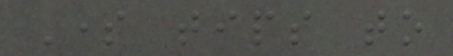Some tips to
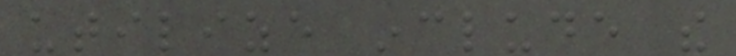utilize include the
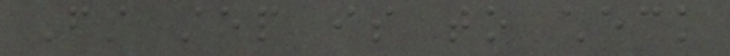First step is to check
